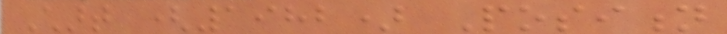Chart (1982) Position
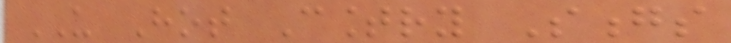US Hot Country Songs
